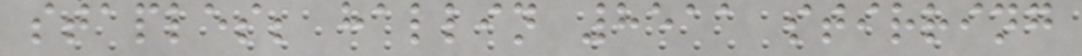staples; hallin 8511 stirring
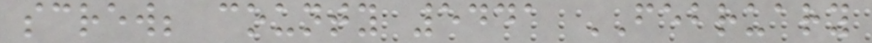screw; county 5441 FEBRUARY
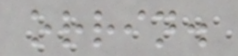orrin.
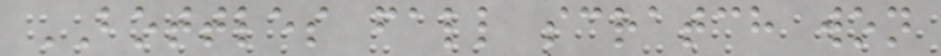BOTTLES fall scratch won
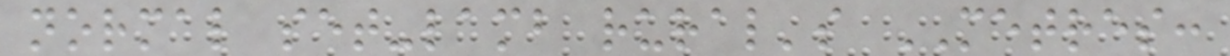normal set-lamb rural's METRES:
